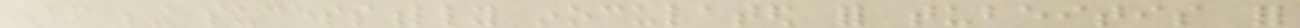After being sucessfully inoculated for tubeitis for
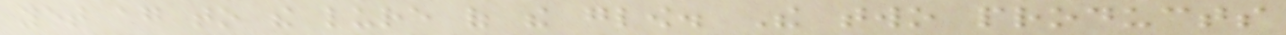yet again to the lure of the glow. The two products
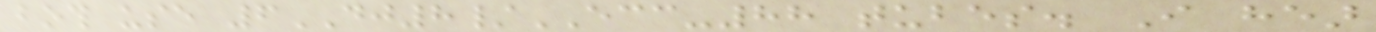both use 6DJ8/ECC-88 tubes. I hear
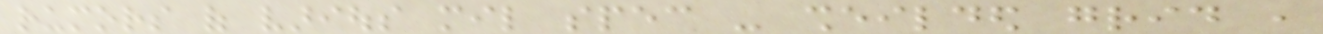rumors of various mil spec - sheilded grid ,
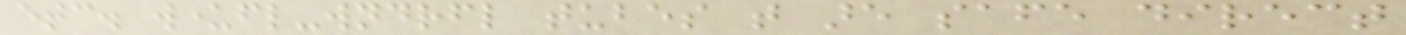etc. wunderfl-wndrfl tubes that are safe direct
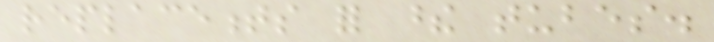replacements for these tubes.
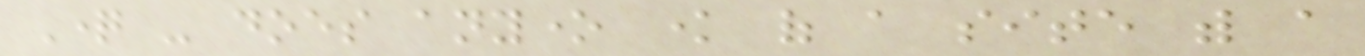Question - does anyone know of a site with a
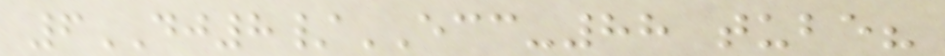6DJ8/ECC-88 tube?
